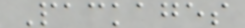Packages
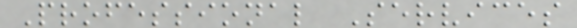Professional Services
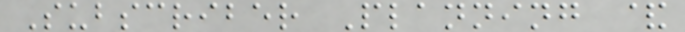Subscriber Planning &
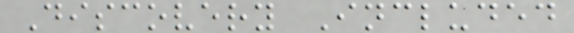Discovery Included
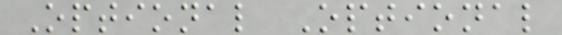Optional Optional
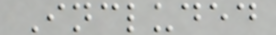Included
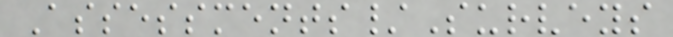Assessments/Surveys
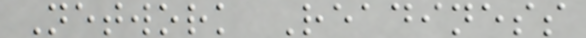Network Readiness
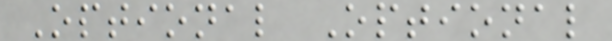Optional Optional
